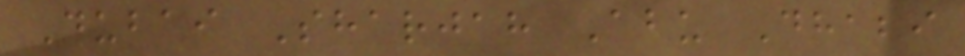Dubai Sharjah Abu Dhabi
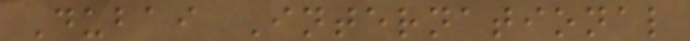Dubai International
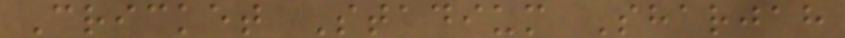Cricket Stadium Sharjah
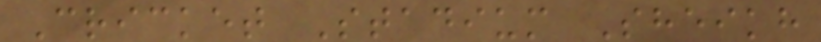Cricket Stadium Sheikh
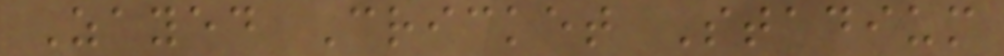Zayed Cricket Stadium
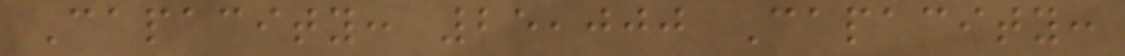Capacity: 25,000 Capacity:
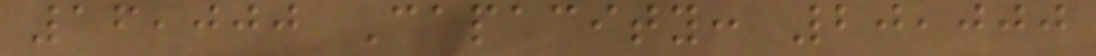16,000 Capacity: 20,000
